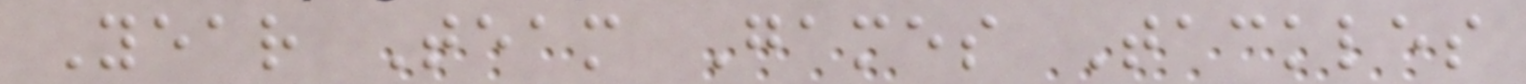Year Team Games Tackles
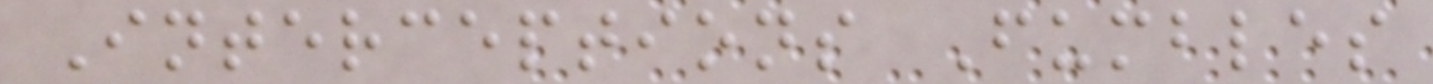Interceptions Fumbles
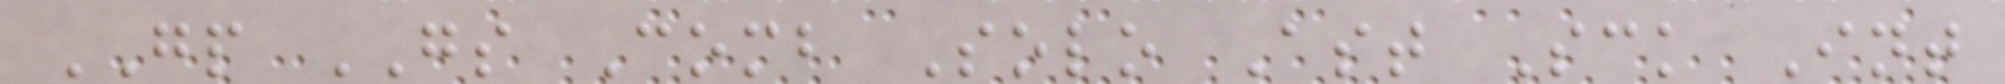GP GS Comb Solo Ast Sck Int
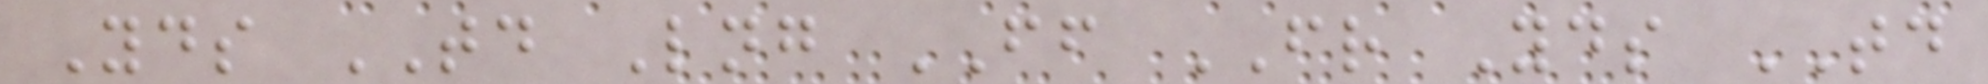Yds TD Lng FF FR Yds TD
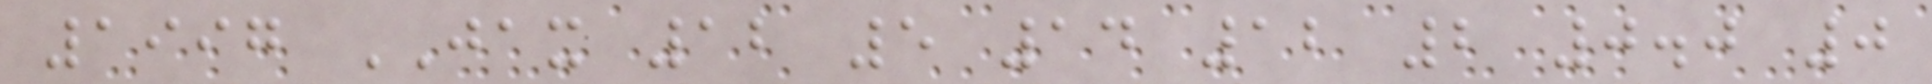1997 JAX 12 5 14 12 2 0.0 0
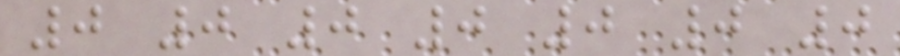0 0 0 0 0 0 0
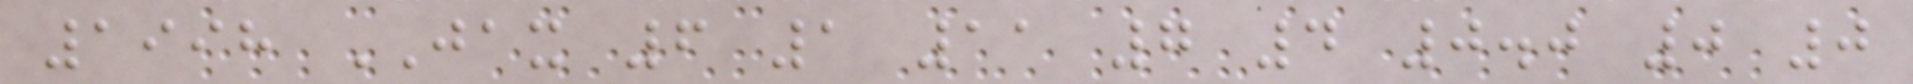1998 JAX 6 1 11 7 4 0.0 0 0
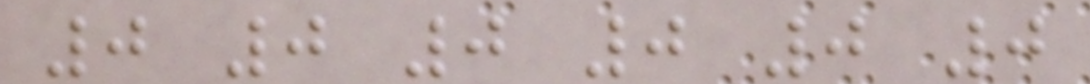0 0 0 0 0 0
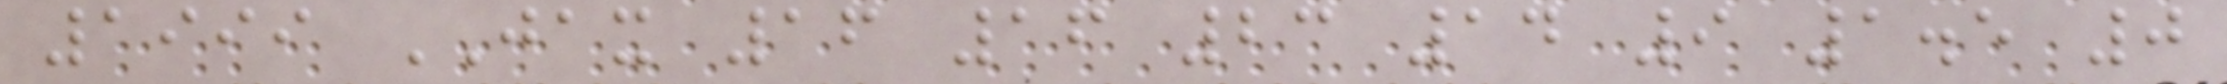1999 JAX 16 16 23 14 9 1.5 0
